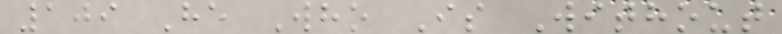109 He Who Is Without
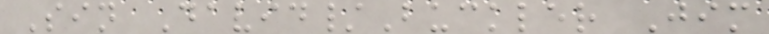Sin David/Buckler Jim
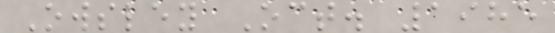Owsley Oct. 1985
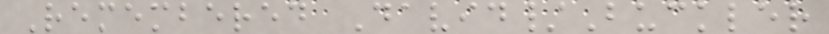Remembered David/Buckler
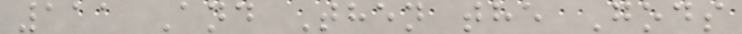111 And Then the Gods
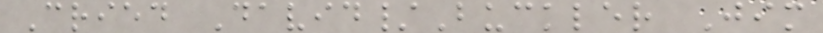Cried David/Buckler Jim
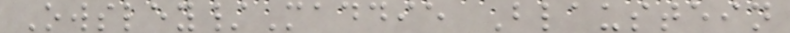Owsley/Maddie Blaustein
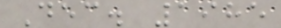Dec. 1985
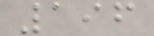196
